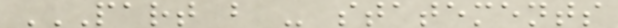PART B - STATEMENTS
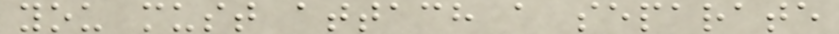you must attach a separate
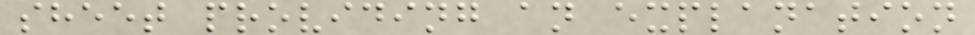sheet providing an explanation
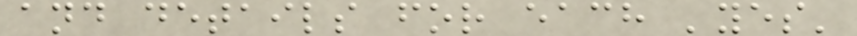and details for each 'yes'
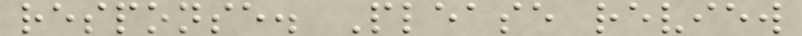response. Please review
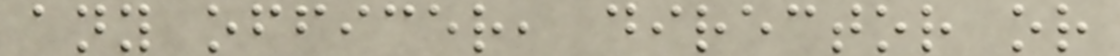any officer, director or
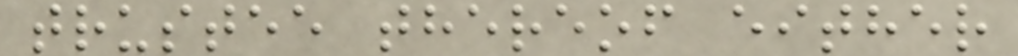trustee thereof either
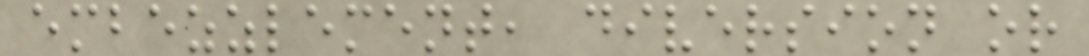embezzlement, diversion or
